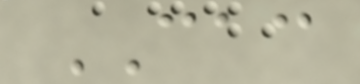CAC
